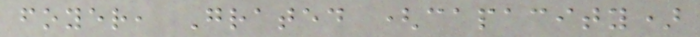foyer, Grated (capacity)
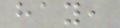hay,
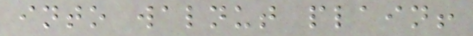into walnut plain!
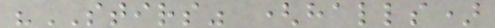"STIRS" (halls)
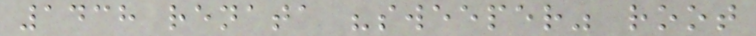1438 renata "sweeper" root
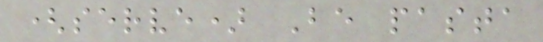(serve) Be pasta
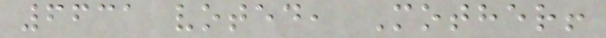6631 voted, Mother!
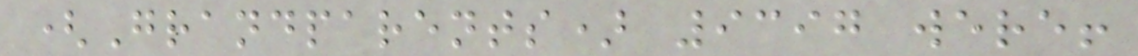(Grandparents) 9397 were!
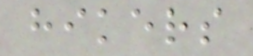hikers
